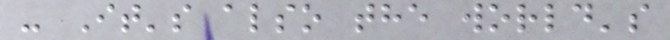- It's also the world's
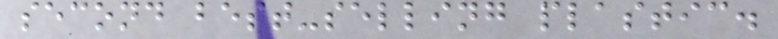second best-selling plastic.
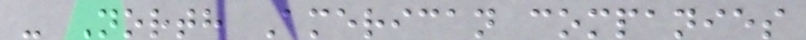- North American companies
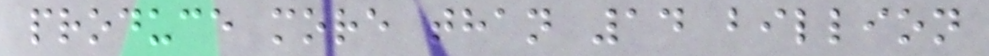produce more than 14 billion
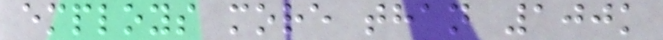employs more than 100k
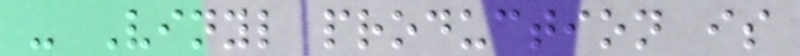- Vinyl production is
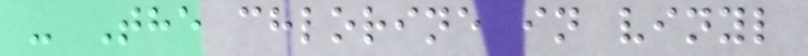- The chlorine in vinyl
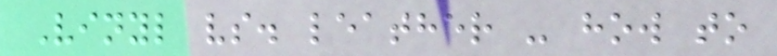Vinyl vs. leather - how to
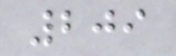209
